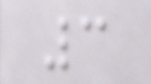3
